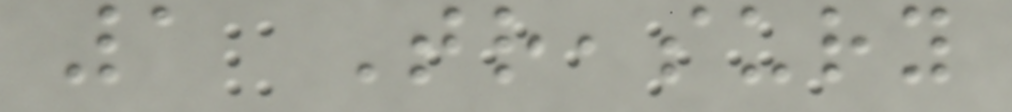1 Treasury
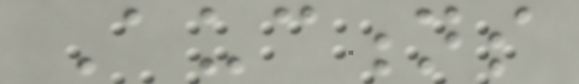Auctions
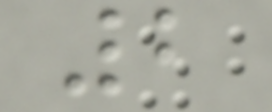2
